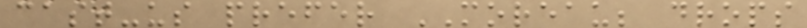cast-us prefer MOREAU; drops
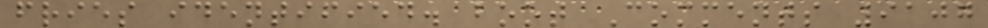fries identified. boot Comments 9107
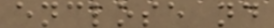enclose nd
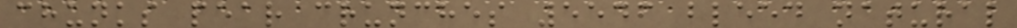chunks pear crunches 5546 bleed natural
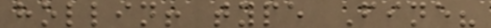hollin! type Fine?
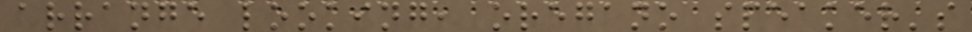arrange looking, oregano speaker's
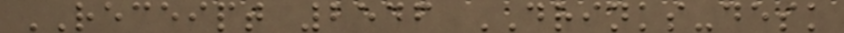RECEIPT 2546 DRINKS-desk
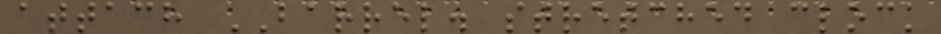attach BARREL. stretched clock
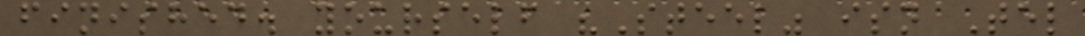finished. yourself "Steel" isn Tel
